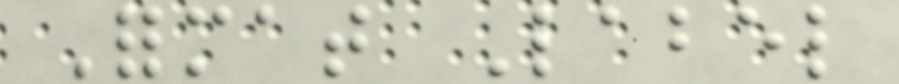Format Label
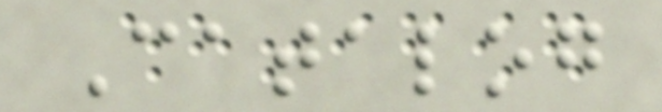Catalog
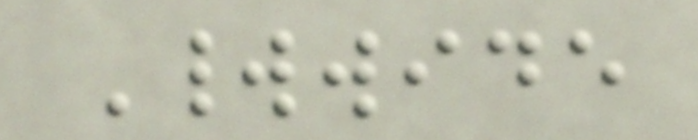Worldwide
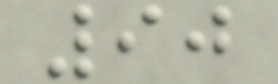90
